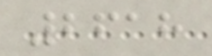2618
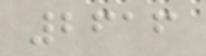2616
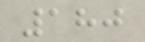180
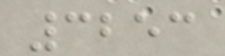3253
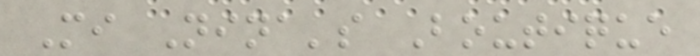Mi Nina's Boutique
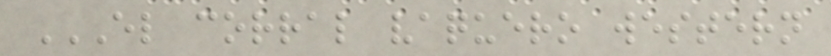EL CORRAL VAQUERO WESTERN
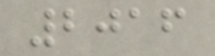2016
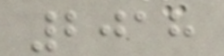2018
